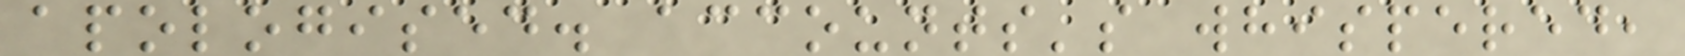apologised. accounts's whispered,
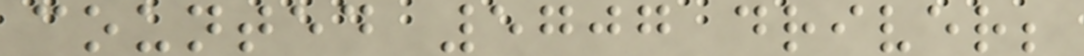counted 5707 driver;
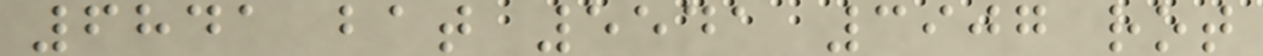6841 bat 5541 3907 rot
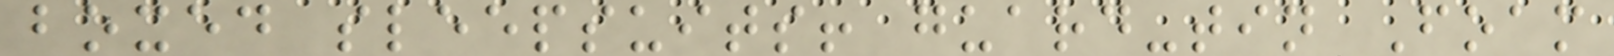boxed sleepsuits! guard-tin Foam
